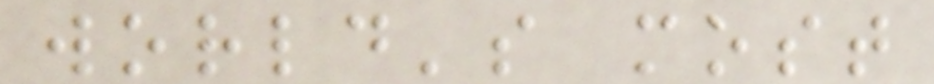world's most
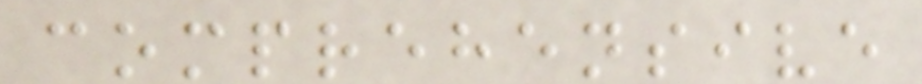comprehensive
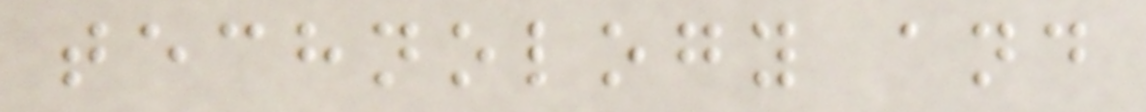technology and
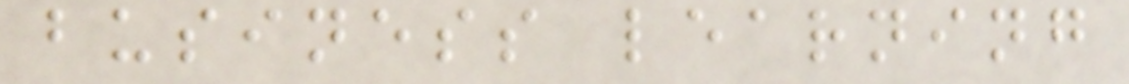business learning
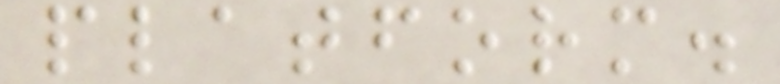platform.
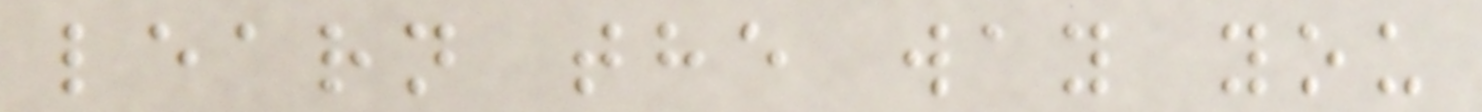learn the way you
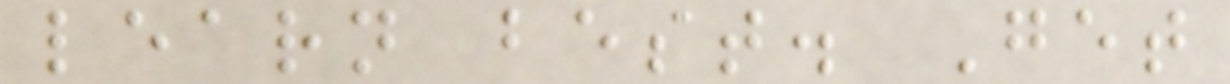learn best. Get
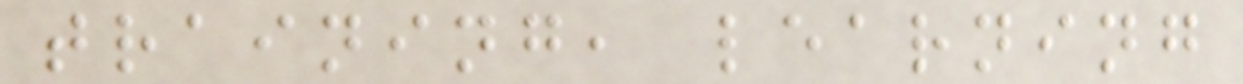training, learning
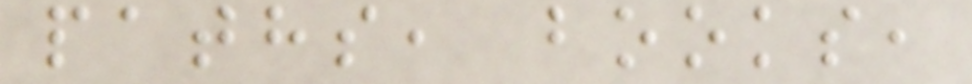paths, books,
